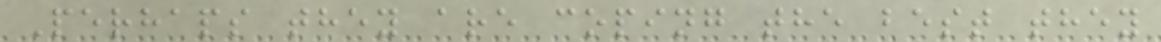Perhaps they are coping the best they
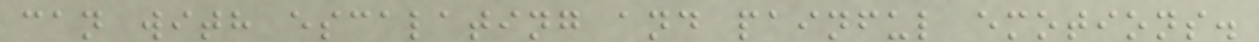can with escalating and painful emotions.
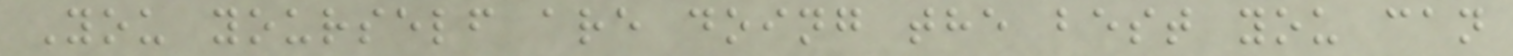You yourself are doing the best you can
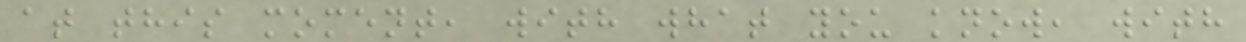at this moment, with what you know, with
